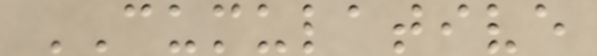CUMULATIVE
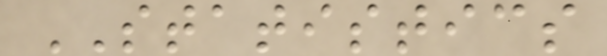STATISTICS
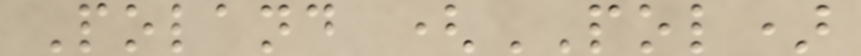Poland (POL)
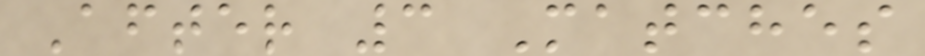After 3 Matches
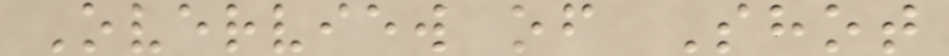Overview of Shot
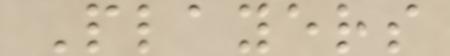Players
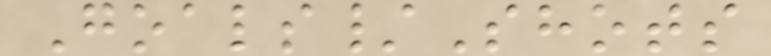Goals/Shots
